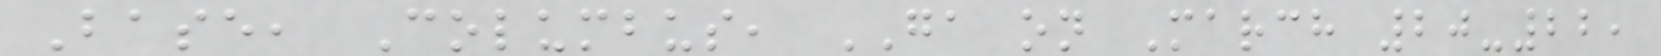Base, Columbus, GA on March 20-22,
